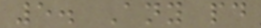5. Any paid
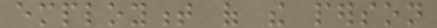employment of the person
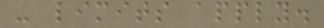- limits apply.
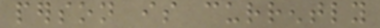person is currently
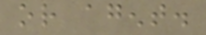or agent.
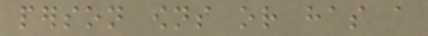person owns or has a
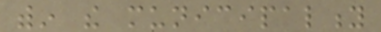within the municipality
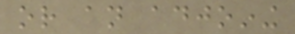or an adjoining
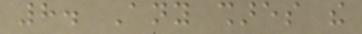8. Any shares the
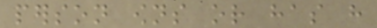person owns or has have
